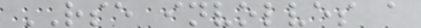RSE involves a
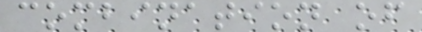combination of
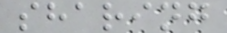sharing
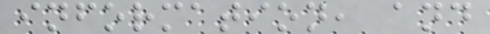information, and
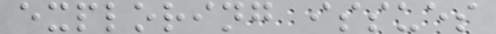exploring issues
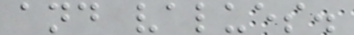and values.
